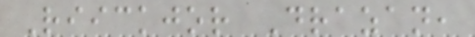Riickjor Drazan,
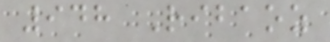948 Ribaoz
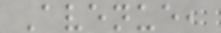Avenue,
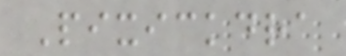Pixickdra
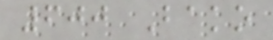600 Bako
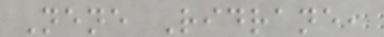Nene Ridrane,
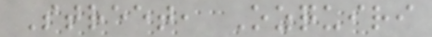Street, Ozquiri
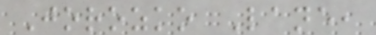Jorozko Lane,
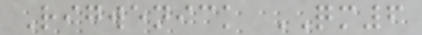Rigwenick QM6
